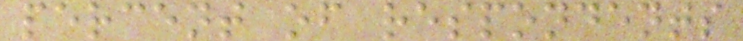percent of respondents
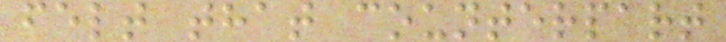felt that counterpart
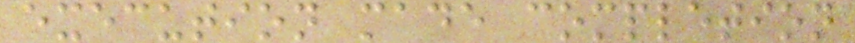execution made completion
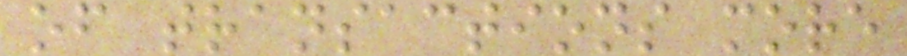of transactions more
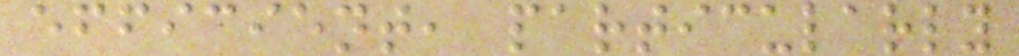efficient, particularly
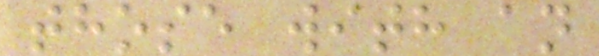those with an
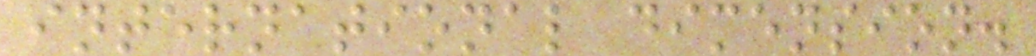international dimension.
